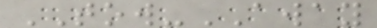TOW-AWAY
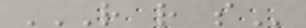R R S
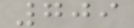709
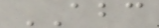ABC
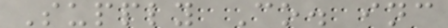Supply Co. inc
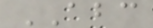ABC
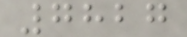7827
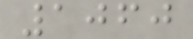1060
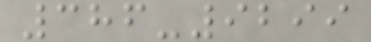386-9299
